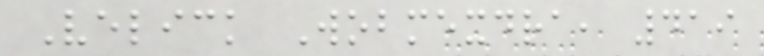Velick Wobmexdra, 419
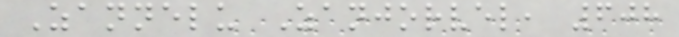Zannelu Zanjorvel, 608
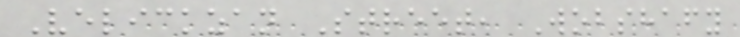Velickzan Street, Wobshafy
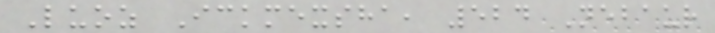Luoz Ickmexsha, 524 Nebaur
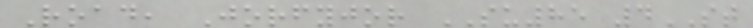Road, Jorfyjor SU85 4ST
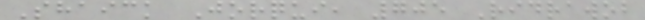Shaick Jorqui, 705 Ridrawob
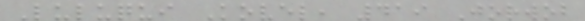Luluqui Kovel, 419 Jorwob
